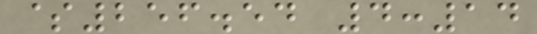$256.54 4:14
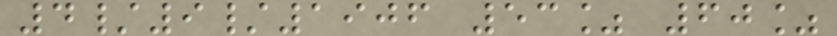4/9/1906 53% 60%
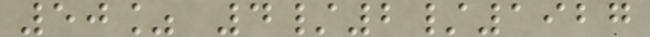50% 4/2/1927
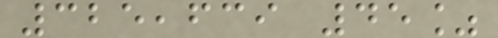325,639 45%
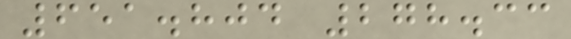651.804 278.33
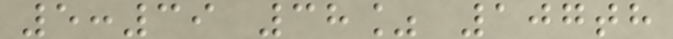5:39 38% 107th
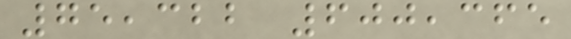75,322 600,365
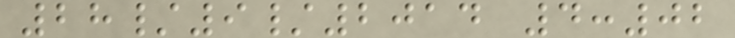28/9/2014 4:02
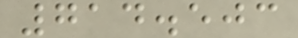714.503
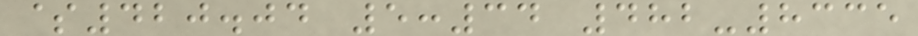$420.04 5:34 482-8335
